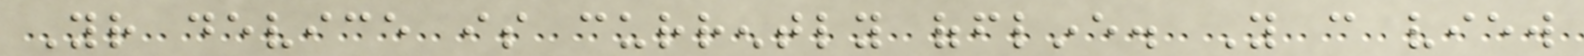Your device is currently offline. You can view
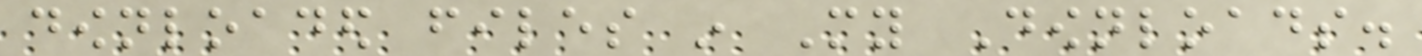downloaded files in My Downloads.
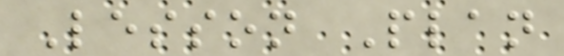Lesson Plan
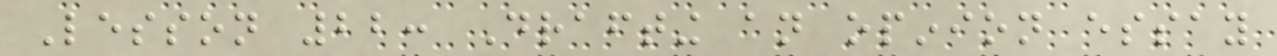Lesson 22: Drafting an opinion essay
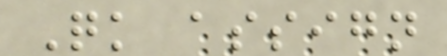Quick assign
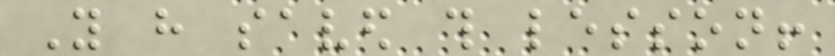You have saved this lesson!
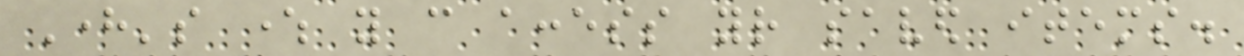Here's where you can access your saved items.
